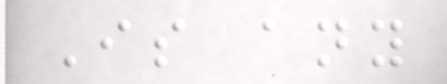Is any
